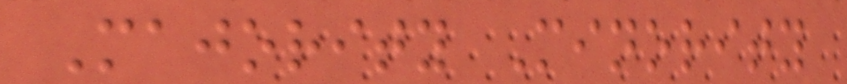Majority Minority
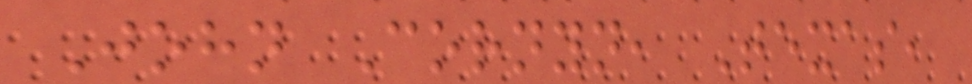John Cornyn, Texas,
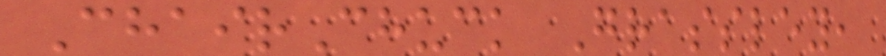ChairChuck Grassley,
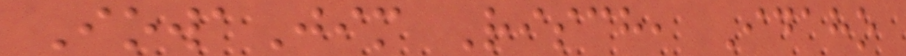IowaJim Risch, Idaho
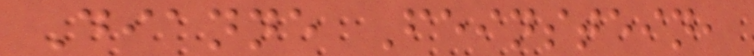Dianne Feinstein,
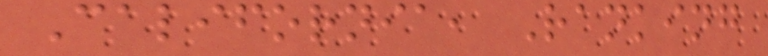California, Ranking
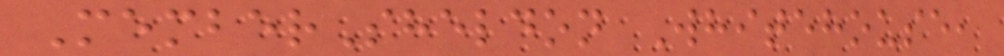MemberSheldon Whitehouse,
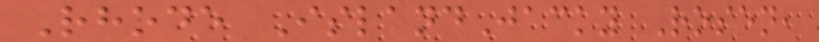Rhode IslandJacky Rosen,
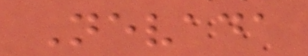Nevada
